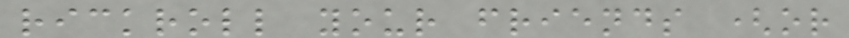rickroll your friends (or
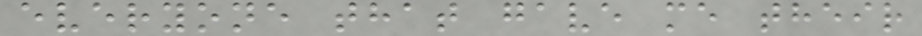everyone that gave me their
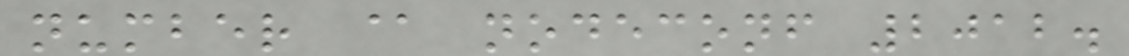number @ nodeconf 2012.
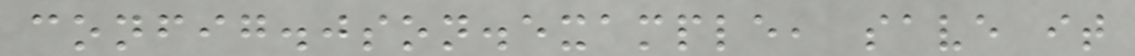config.json.example, save it
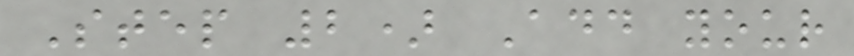Step 2) Add your
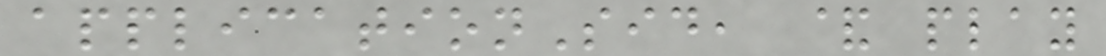applicationSid, & play
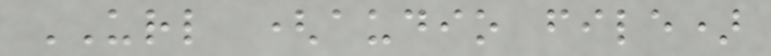URL (audio file)
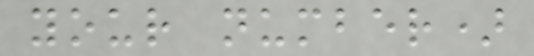your number)
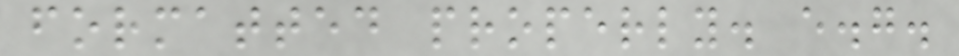formatted properly. e.g.
